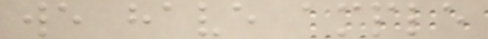we have ample
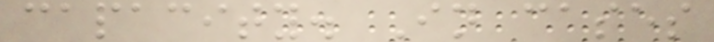capacity. In cases
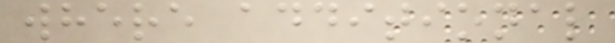where additional
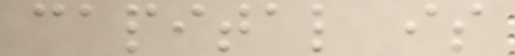capital is
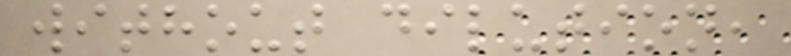without dilution,
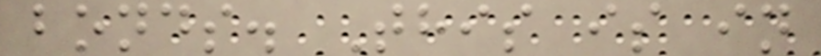bonds. This is in
